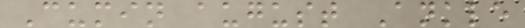Cumin august Ankle
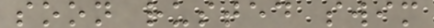soon rusted swim
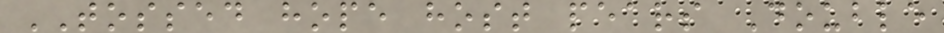TOSSED hope host pears Double
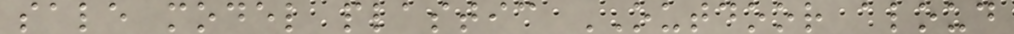sale model plastic OUTDOOR aloud
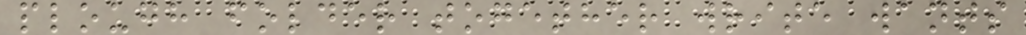plough folder together write wants
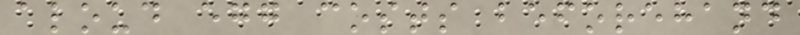aloud egg costs beforehand
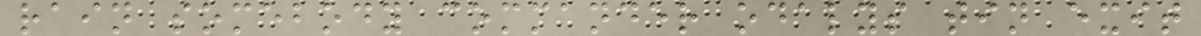rain somebody commander odalys tin exit
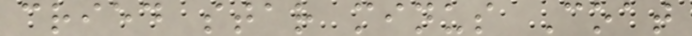cried star minus Coat
